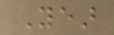Year
